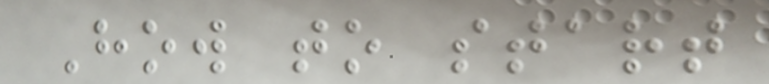How to start
